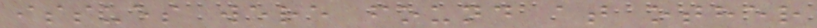issues were found at other
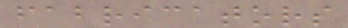fabricators
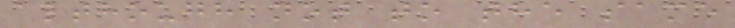although not to the same
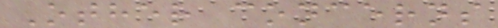Other concerns
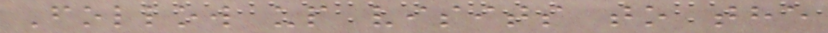Follow up visits to the
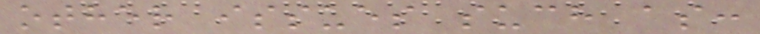other issues such as:
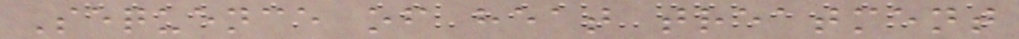Sequence of heat treatment
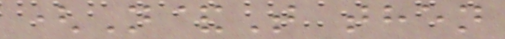(N&T then
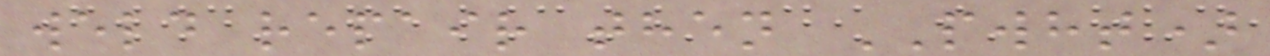weld repair then PWHT)
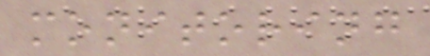monitoring
